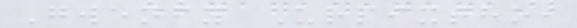Gwenfy Urpixtho,
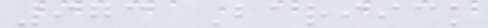973 Bariick
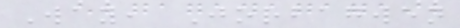Way, Jorbagwen
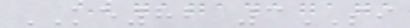KE82 3SI
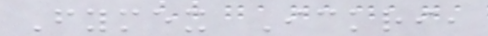Fymex Ickri,
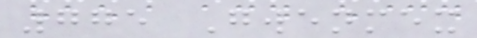775 Gwenmex
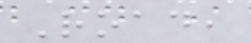Road,
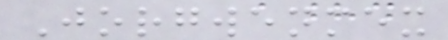Jorgwenmex
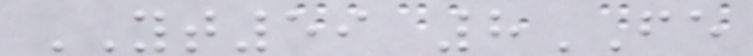YT59 8FE
